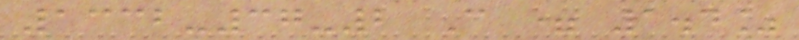1332-37-2 C = 1.4%
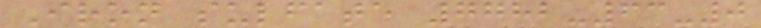Iron sulfate 7782-63-0
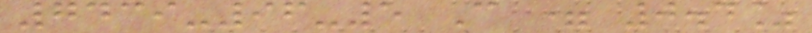7439-96-5 C = 0.4%
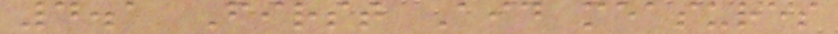4.1 First Aid measures
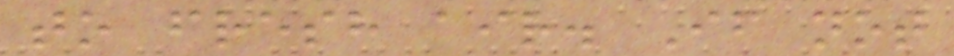to fresh air. If not
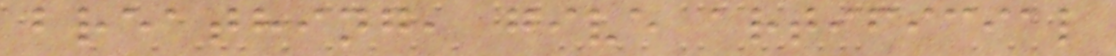breathing, give artificial
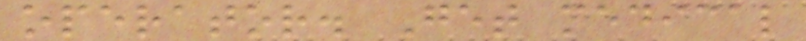operator. Get medical
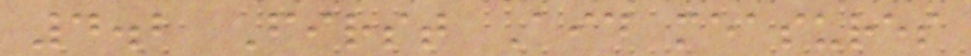4.2 First Aid measures
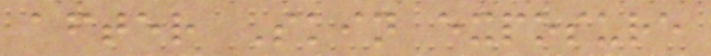after Skin exposure
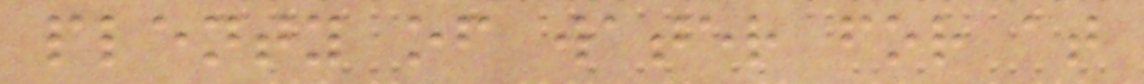plenty of water for at
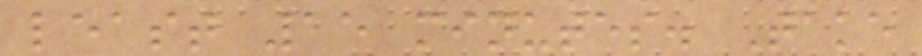least 15 minutes. Take
